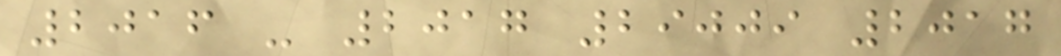2016 - 2017 29009 2017
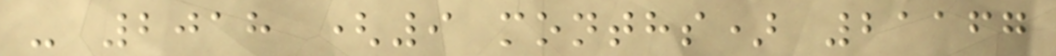- 2018 (9 months) 21167
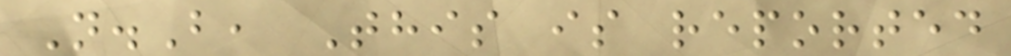N.B, This is reported
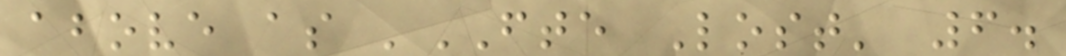above as 'FTE Lost' 6.
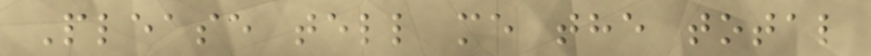Please tell me the total
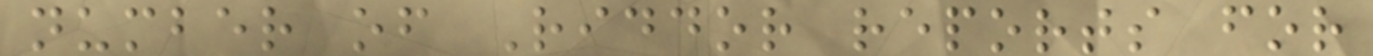number of Riddor reports for
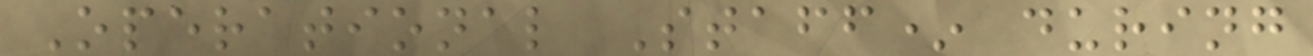Operational Staff* during
